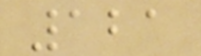121
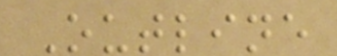Outline
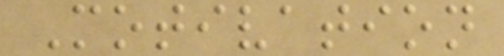Motivation
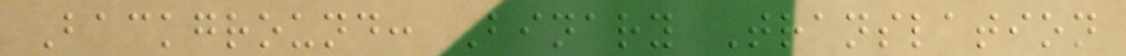Background: Binary Translation
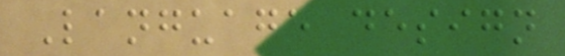Language design
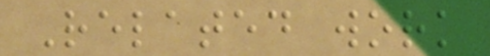Related work
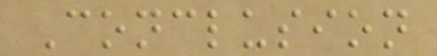Conclusion
